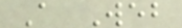A Web
